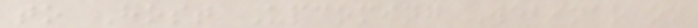to Host Upcoming Webinar on
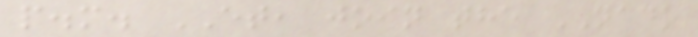p.m. ET, join the NADO
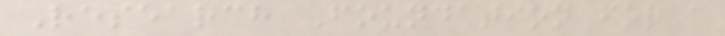Research Foundation for a
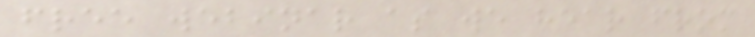free webinar as we hear from
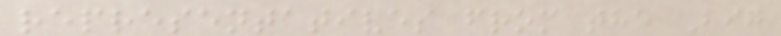representatives from the Big
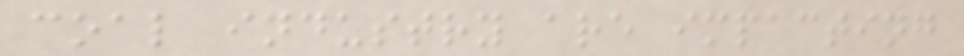coal industry are impacting
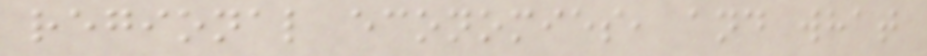regional economies, and what
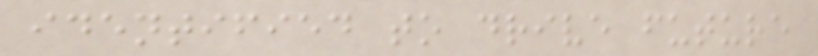identified to drive future
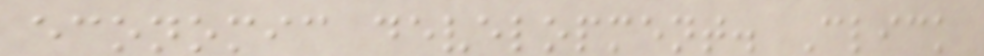economic development. Click
